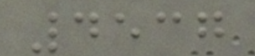4537
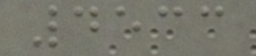4533
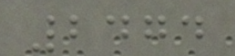2474
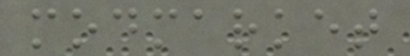modmarket
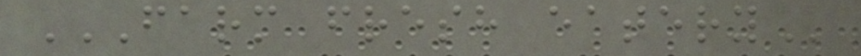FARM FRESH EATERY
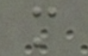m
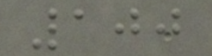100
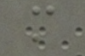m
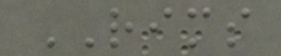RIMS
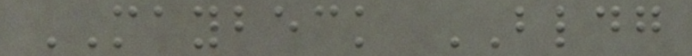MAYBECK BLDG
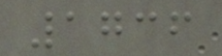1736
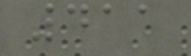411
